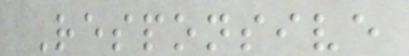Responsive
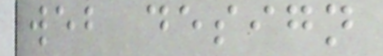web design
